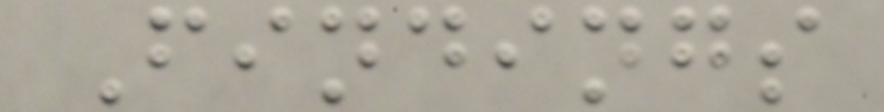Findings
